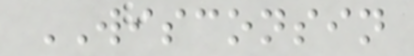WISCONSIN
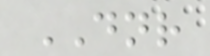DNR
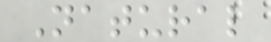Natural
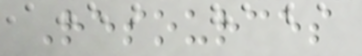Resources
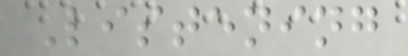Listening
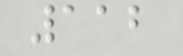112
